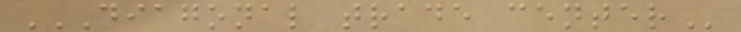DIAGONAL TRADE CENTER
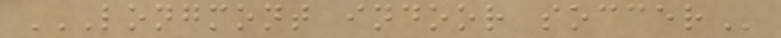LONGMONT INDOOR SOCCER
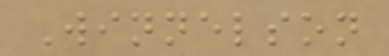Winnelson
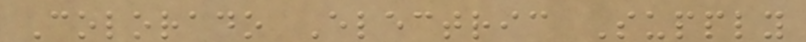Colorado Electric Supply
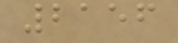2156
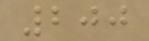200
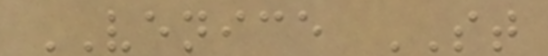VENICE ST
